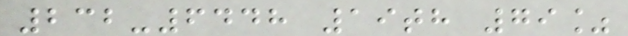232-6448 19th 79%
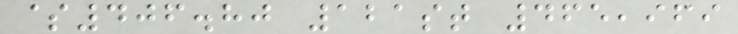$406.80 121st 465,969
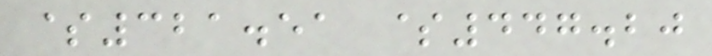$321.51 $447.20
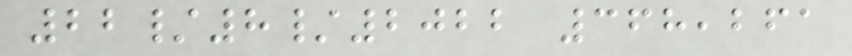22/8/2022 368,261
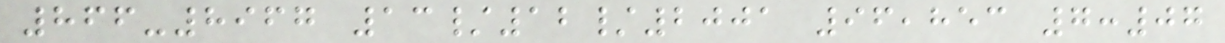866-8967 13/12/2001 96,853 7:07
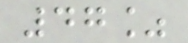47%
